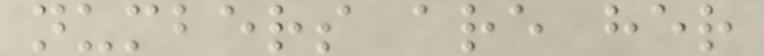numbers are her
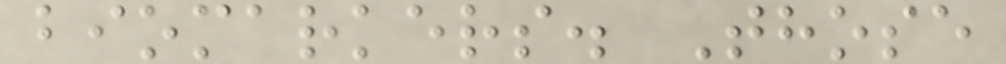biomarkers. Those
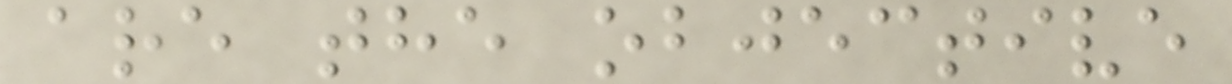are the objective
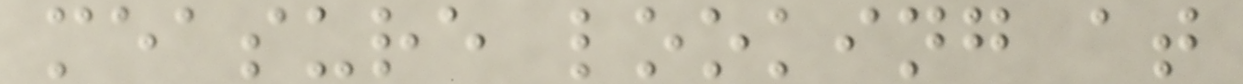measure looking at
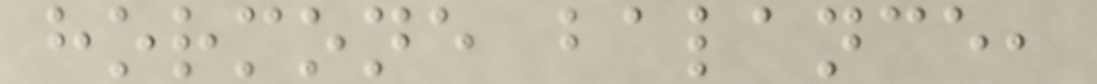hormone balance,
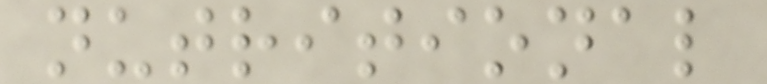nutritional
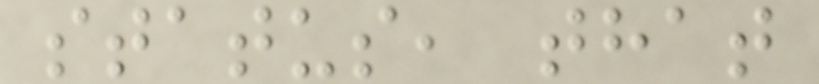status, that
